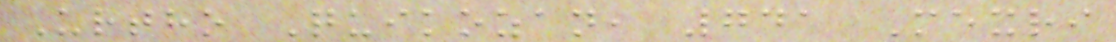Urtho Quikozan, 741 Mexri
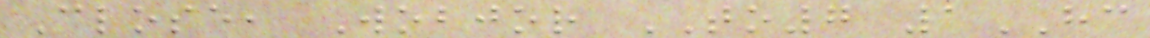Close, Wobjor TO7 1HC
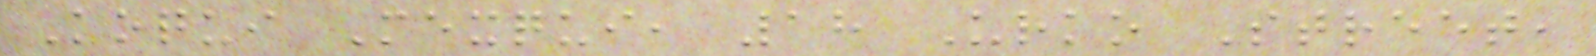Koqui Mexqui, 18 Urko Street,
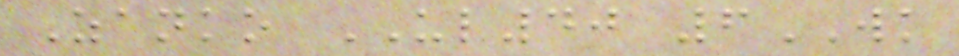Zanko UL40 6WK
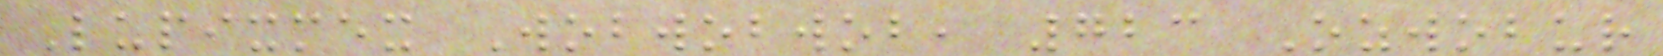Lupixmex Wobwobwob, 723 Ozwobur
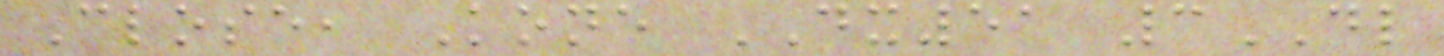Close, Kone DX51 3DL
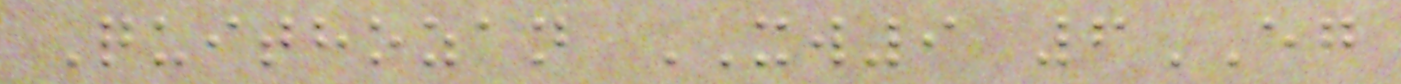Quithozan XW9 6EG
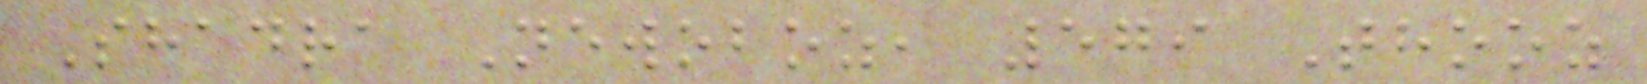Shadra Newoboz, 579 Thooz
